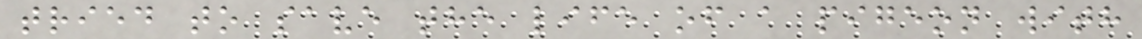tried to save the life of a pigeon with
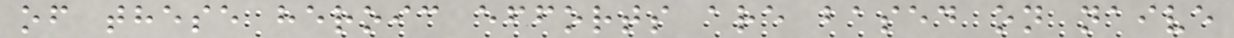of these heroic efforts are based on naive
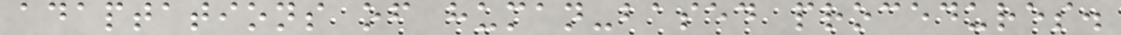adaptations of human-based procedures.
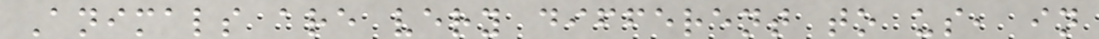Animals are very different to us, in
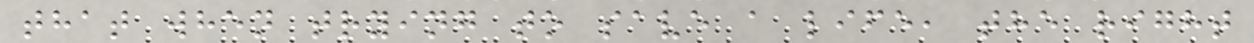that when trying to save a life, the right
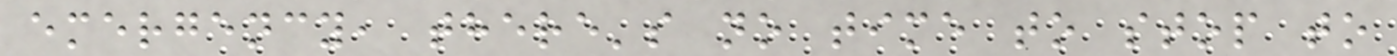emergency, there's no time to stop to
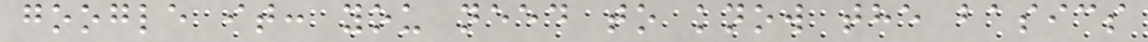google it: you need to know the basics
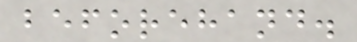beforehand.
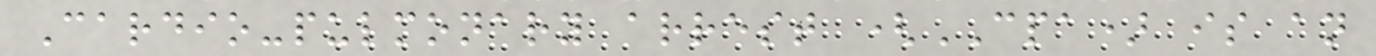Cardio-pulmonary arrest (CPA) is an
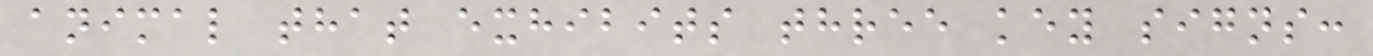animal that exhibits three key signs:
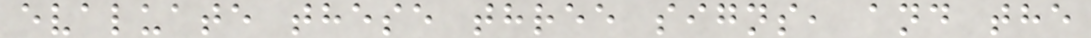evaluate these three signs, and the
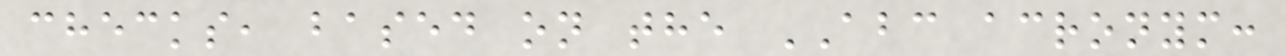checks, based on the ABC acronym:
